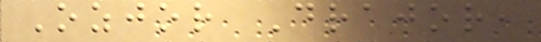Ozjor Drajor,
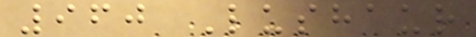960 Lushaur
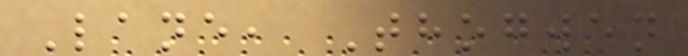Lane, Thogwen
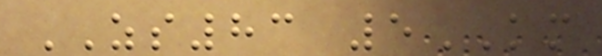ZS83 5KM
